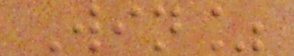Win%
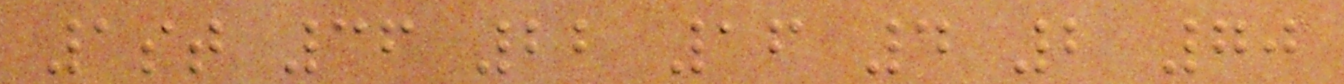1st 36 22 16 4 2 70
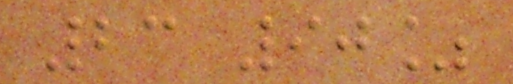23 90%
